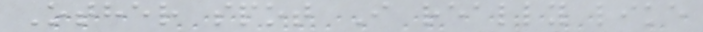Other spot I really like
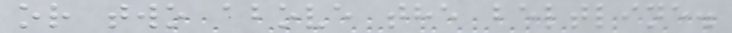or two above the beltline.
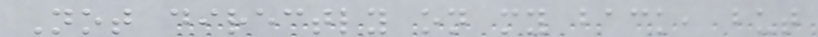Not directly on my back, but
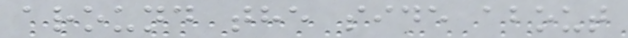around the side about
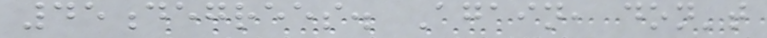45degrees. Again, don't
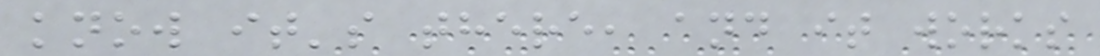know it's there, and it works
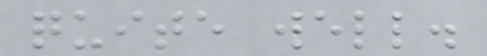quite well.
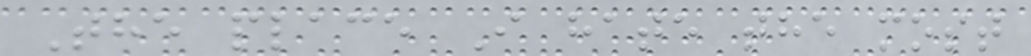The place I hate the most
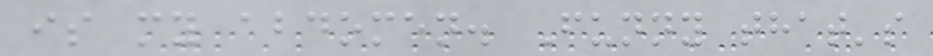is my abdomen. Funny that's
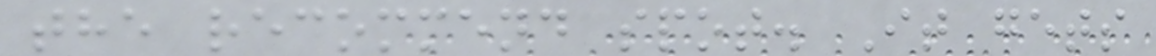the recommend spot. It gets
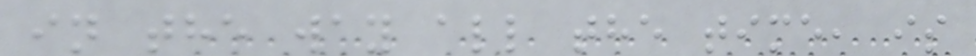in the way all the time, is
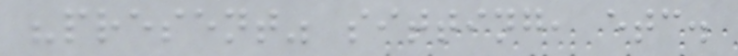"present" sitting, etc.
